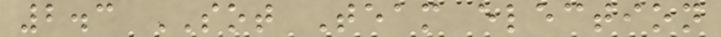2.3 SOT Team election
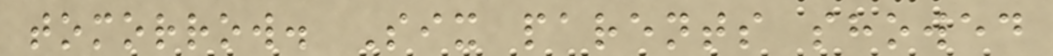tomorrow. Six parents showed
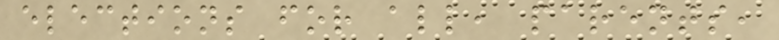elections for all, parents,
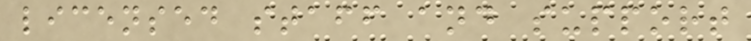licensed staff and support
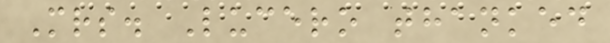Mrs. Lucero thanked
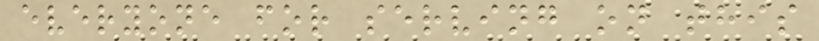everyone for serving on this
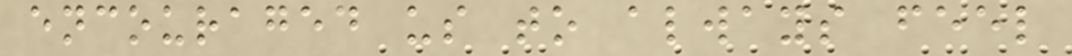encouraged us to always feel
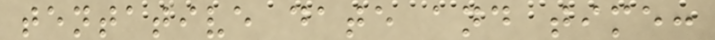tentative date and time:
